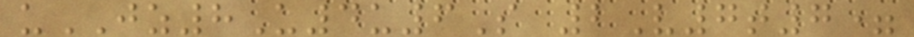uJZ8U4u6S 2V7t7=
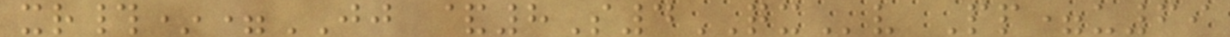xr#*=JJ &8S4QXv Pp=u69
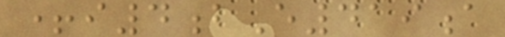+i4bE419a
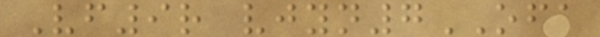Vf9r vjyn7OFA
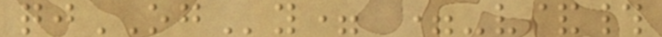qjOGy= =-v&#
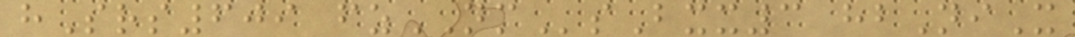hSrs609 fzNMsBxx3 hbNiX
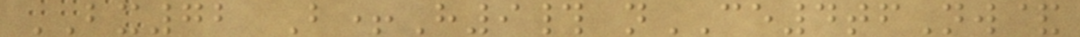BX72 B+H9# nCE4tfNw&
